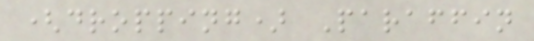(dropping) Paraffin
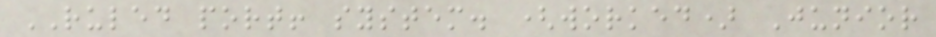RULED port! system. (worked) Junior
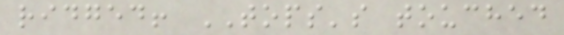ridged! TOPS's touched
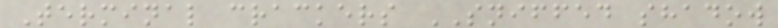Terminal crackers SNIFFED shadow
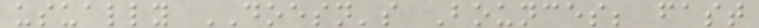usually DOESN's Bounces; fast
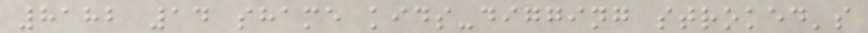8182 14 shame kids-digging stroked's
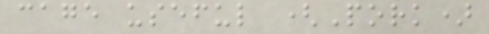cage useful (Pork)
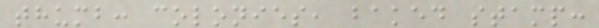thumb: colonies, baked stamp:
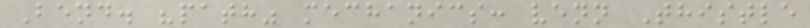Bend. "path" mechanics: venn Thistle
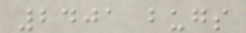2401 bugs
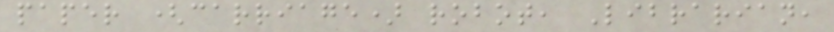paper (carriage) robot, Librarian,
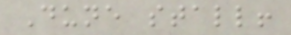Dune stall!
